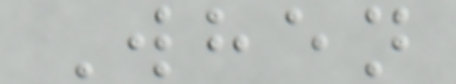When
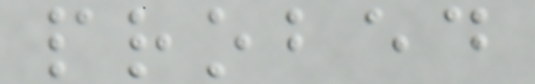probed
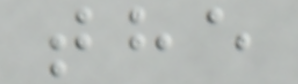the
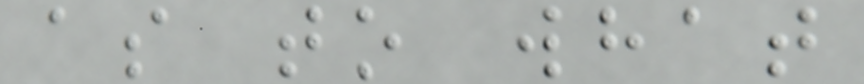as to what
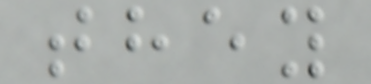they
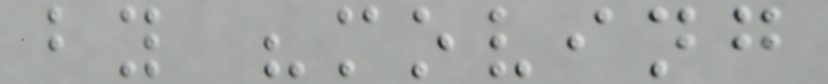by "moving
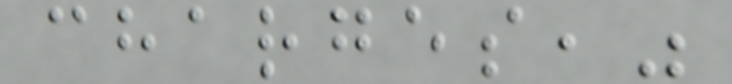charges,"
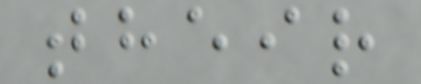their
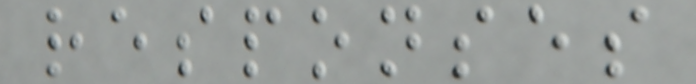responses
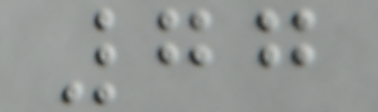77
